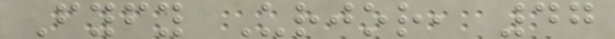Fyfy Urjor, 47
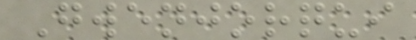Gwenjorqui
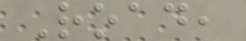Road,
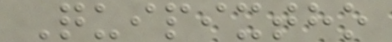Quipixtho
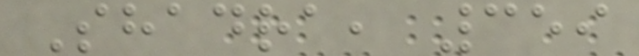Shadra, 359
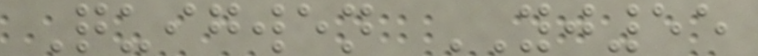Quigwen YJ55
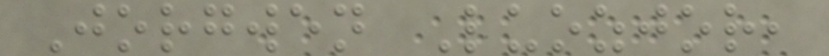Jorgwen Luozjor,
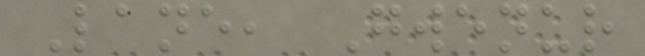Lane, Gwenur
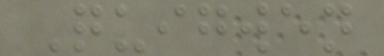Quigwen
